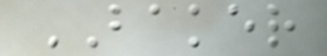BAKER
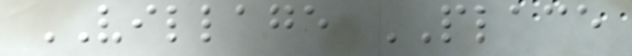VILLAGE PLACE
